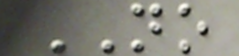NO
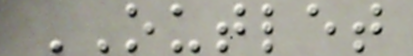OUTLET
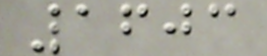1603
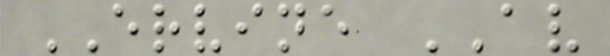ERVINE AV
